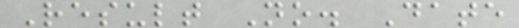Result No. Date
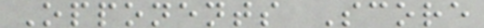Opponents Score
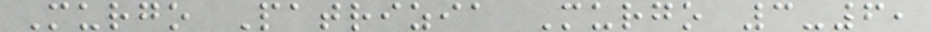Murgo Patrizia Murgo 3-6,
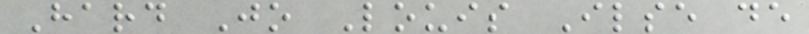Hard Jo Louis Ilse de
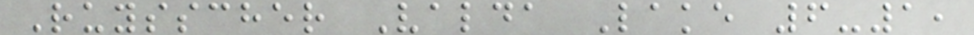Ruysscher Valda Lake 6-1,
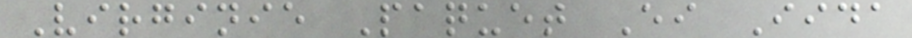Virginie Paquet Ei Iida
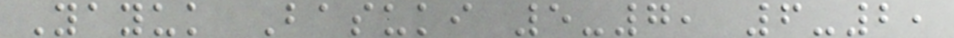Yayuk Basuki 5-7, 6-2,
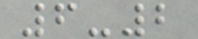6-2
